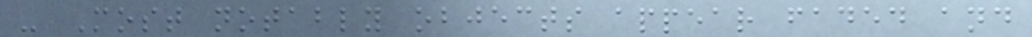- Most notably objects appear faded and
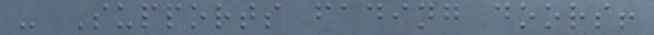- Supports fading doors!
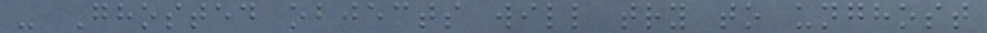- Ghosted objects will try to unghost
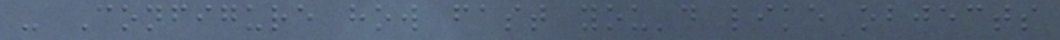- Configure how fast you'd like objects
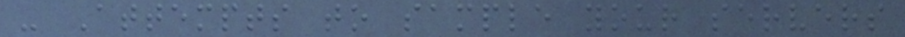- Attempts to sample your servers
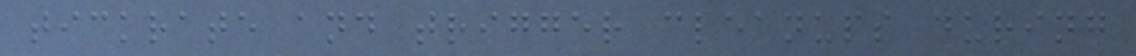tickrate and trigger cleanups during
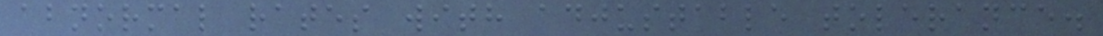abnormal rates with adjustable tolerance.
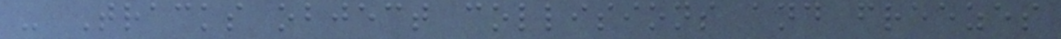- Tracks object collisions and freezes
